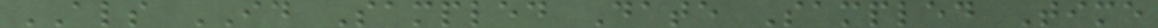ALS ID Sampled Date Sampled Time
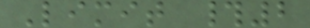Limit #2
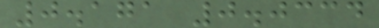0.171 0.0334
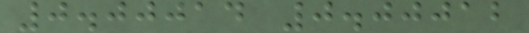0.00014 0.00012
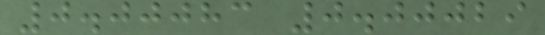0.00083 0.00029
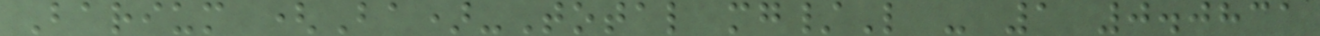Barium (Ba)-Total mg/L - 1 0.0831
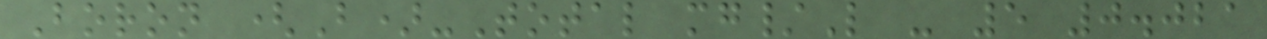Boron (B)-Total mg/L - 5 0.021
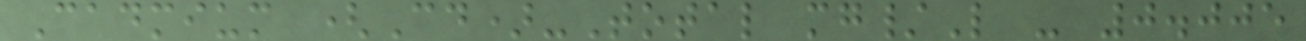Cadmium (Cd)-Total mg/L - 0.005
